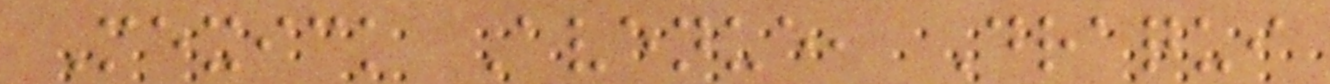Mexick Avenue, Draqui
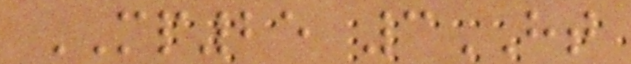MP25 3HT
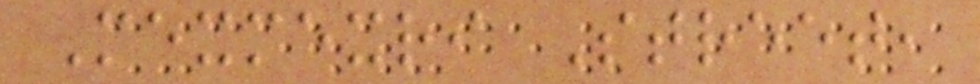Mexmexri Street,
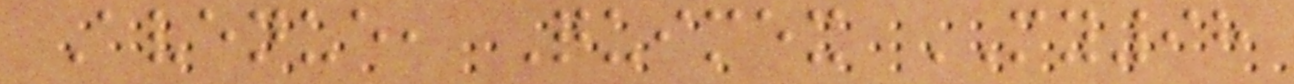Avenue, Quimex MY98
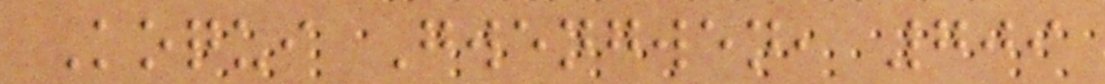Koqui Gwengwen, 709
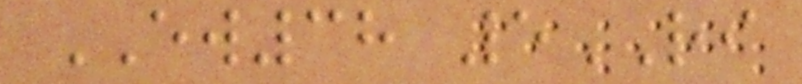EW38 5RI
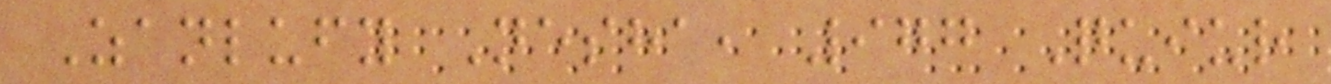Zanlufy Nesha, 977 Quiur
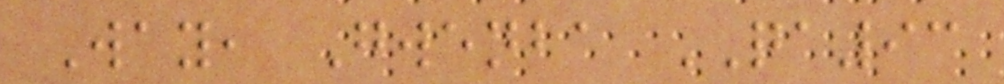Way, Gwenba QA93
